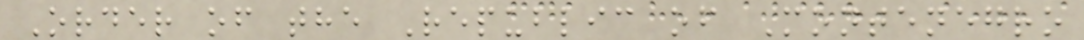Order of the Republic of Montenegro
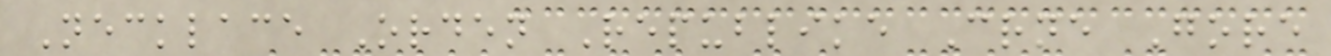Necklace Orden Republike Crne Gore
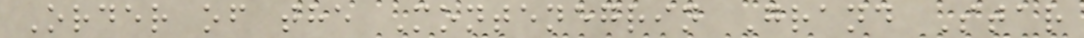Order of the Montenegrin Grand Star
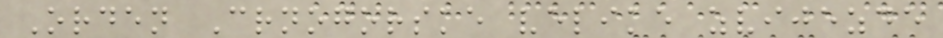Orden Crnogorske velike zvijezde
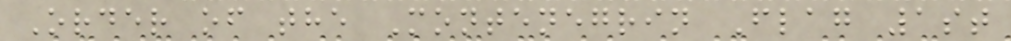Order of the Montenegrin Flag 1st
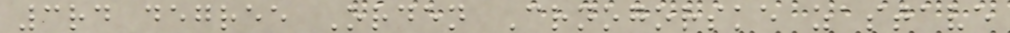3rd degree Orden Crnogorske zastave
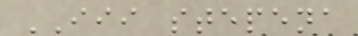III stepena
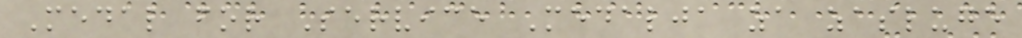Medal for Service Medalja za zasluge
